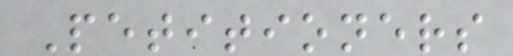Petitioners
